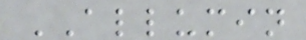ALLUMIN
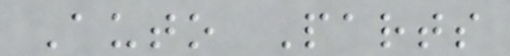Auto Parts
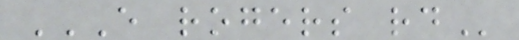E ROGERS RD
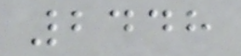2448
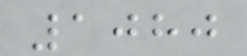1080
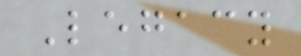Legacy
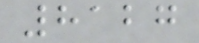8127
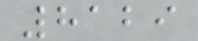8129
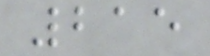215
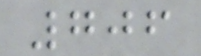706
